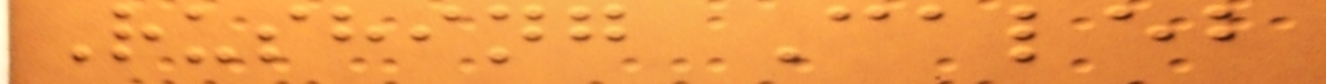Rushing Caleb
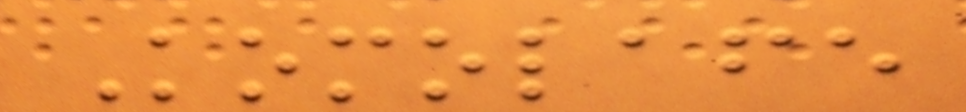Komolafe
